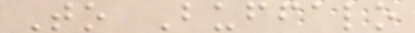To Buffalo
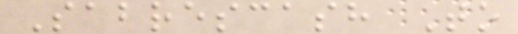Sabrescash To
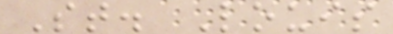St. Louis
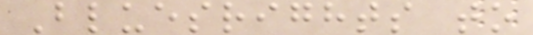Bluesrights to
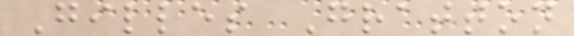Gilles Gratton
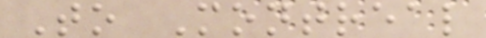To Montreal
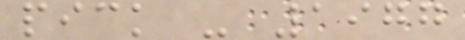pick - 1977
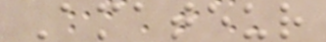Amateur
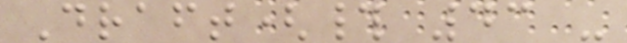Draft(# 43 -
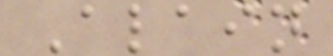Alain
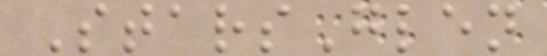StarsGlen
